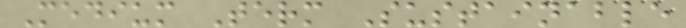Medium Term Sustainable
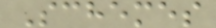Schemes
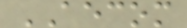AECOM
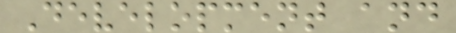Development and
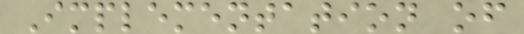Implementation of
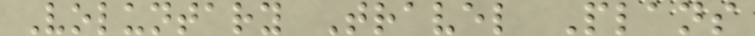Voluntary Travel Plans
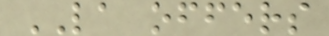LA offers
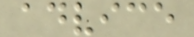advice
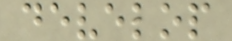develop
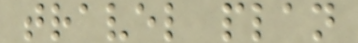travel plan
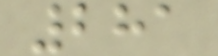281
